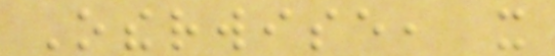Otherwise, it
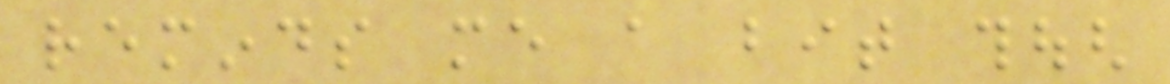reminds me a bit though
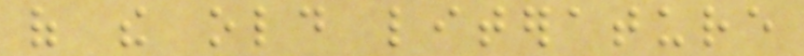of the old literature
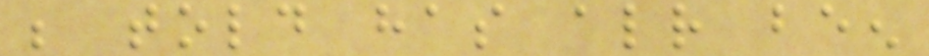be told has already been
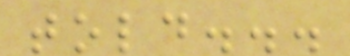told...
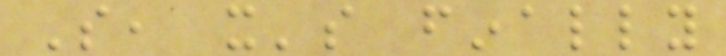So, it's finally
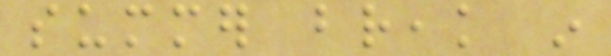summer break in
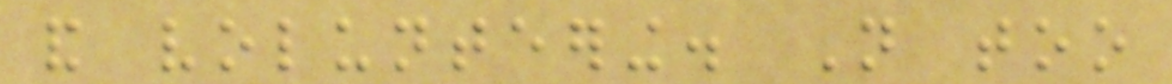and volunteering. Not too
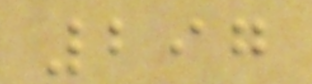297
